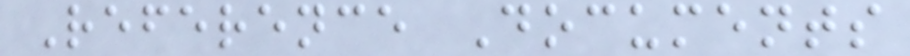Reference Documents
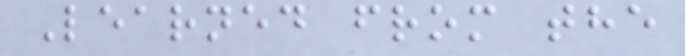Learned from the
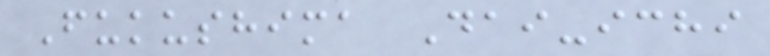Fukushima Dai-ichi
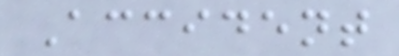Accident
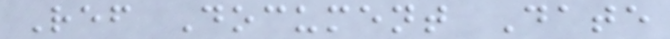Ref Document Date
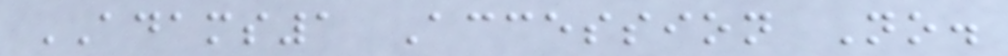ADAMS1 Accession No.
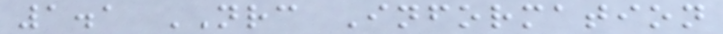1.1 NRC Information
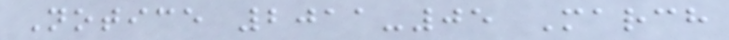Notice 2011-05 March
